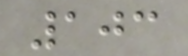103
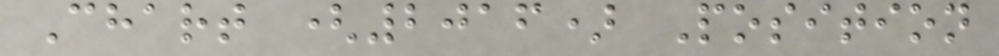Chart (2016) Position
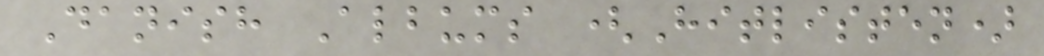Danish Albums (Hitlisten)
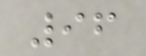96
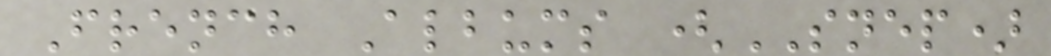French Albums (SNEP)
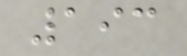193
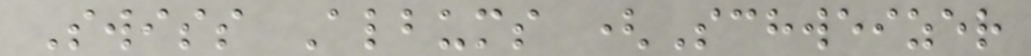Swiss Albums (Schweizer
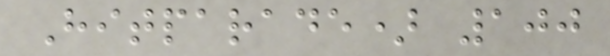Hitparade) 100
